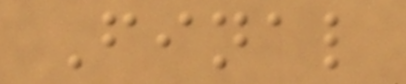Final
